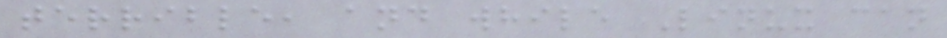terrible, and while Linux can
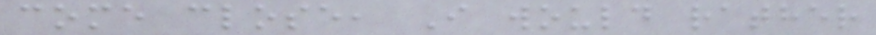come close, I would rather
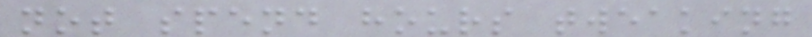not spend hours tweaking
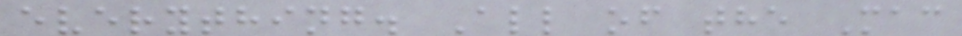everything. All of the Mac
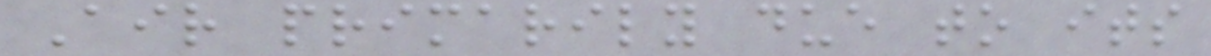Air primarily due to its
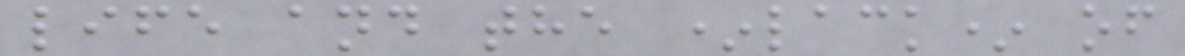life and the *lack* of
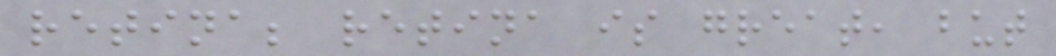retina; retina is great, but
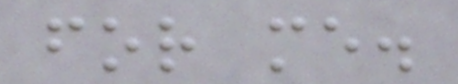for me.
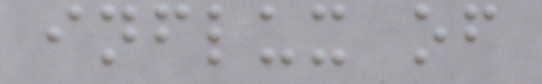influx of
